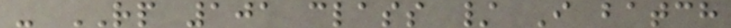- RP 101 class / I batch
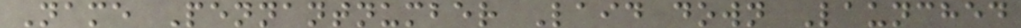Name Pennantnumber Laid down Launched
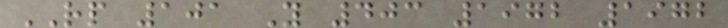RP 101 Y 403 1972 1972
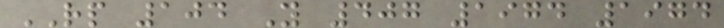RP 104 Y 407 1974 1974
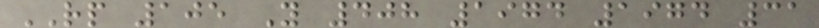RP 105 Y 408 1974 1974 31
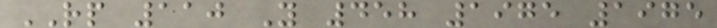RP 110 Y 458 1975 1975
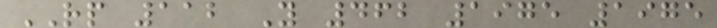RP 112 Y 462 1975 1975
